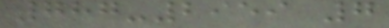787-2959 7
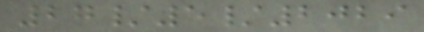27/5/2029
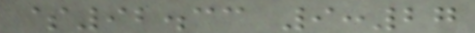$92.33 9:27
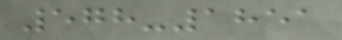578-1851
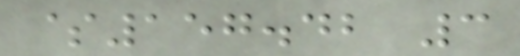$157.42 3
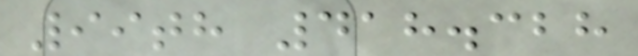99th 418.328
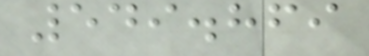549.869
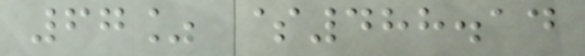67% $488.14
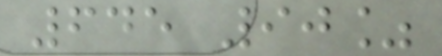645 90%
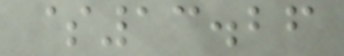$13.26
